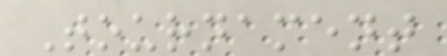Tournament
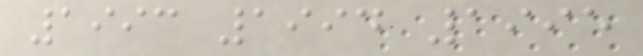1993 1994 1995
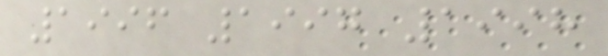1996 1997 1998
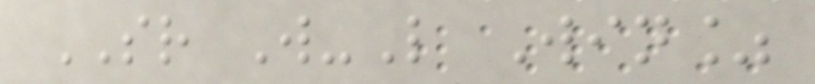SR W-L Win%
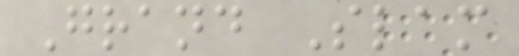Grand Slam
